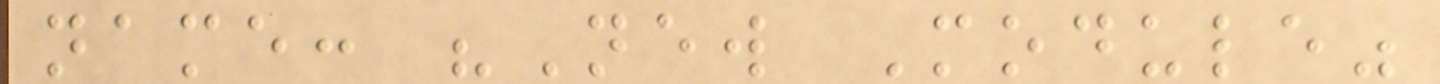name: "New Module"
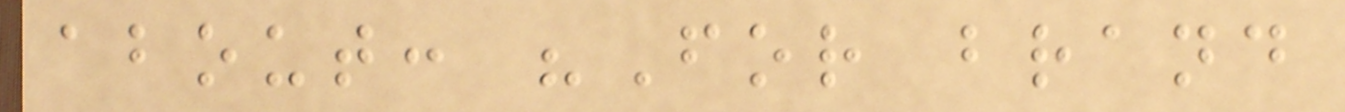about: "For brand
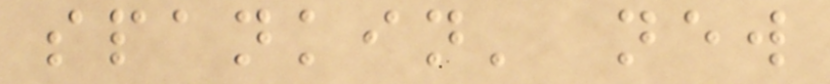spankin' new
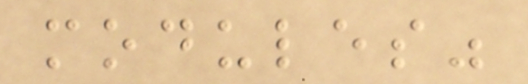modules"
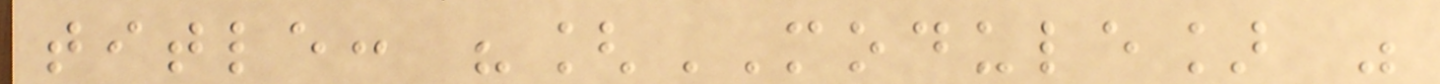title: "[MODULE] "
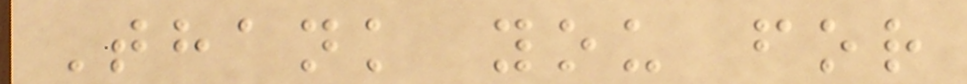Thank you for
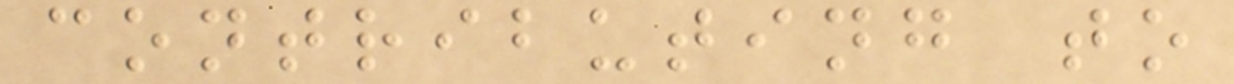contributing to
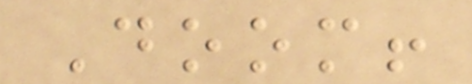Doom!
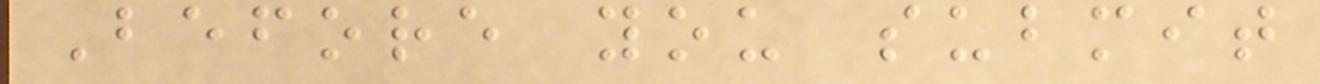Before you submit
